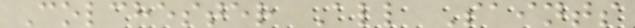Colchester All Saints
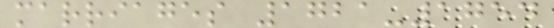marriages 1721-1754
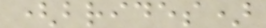(brides)
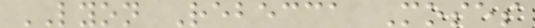LYON Rebecca Moses
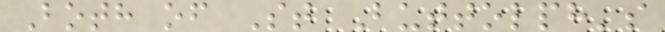Both of St Buttolph's
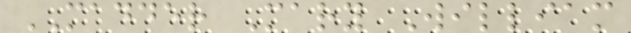MADDER Mary William
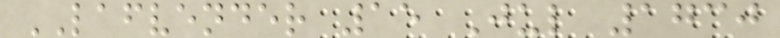LAFVENDER 15 Jul 1730
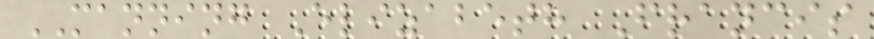MANNING Elizabeth Francis
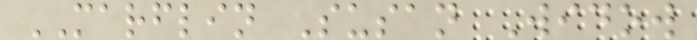MARFLIN Susan Widow
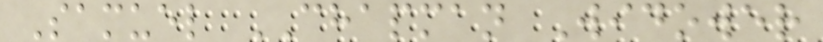Samuel CHAPMAN Widower
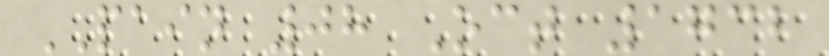PAIN 08 Oct 1732
